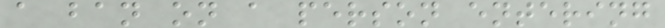a ban on a person entering
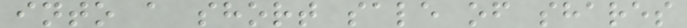into a short sale of shares
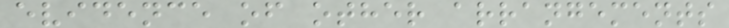evidence of other arrangements
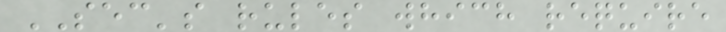SEC's rules which require
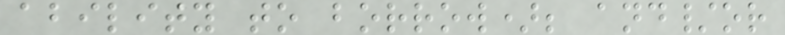ability to borrow); and/or
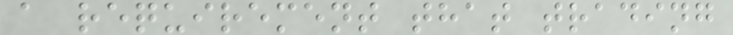a requirement that trading
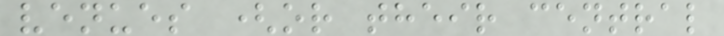venues (or their central
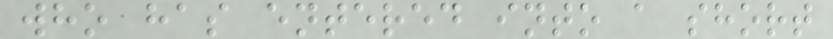who has entered into a short
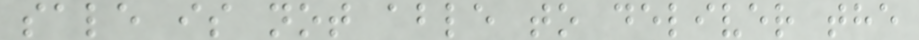sale is not able to deliver the
